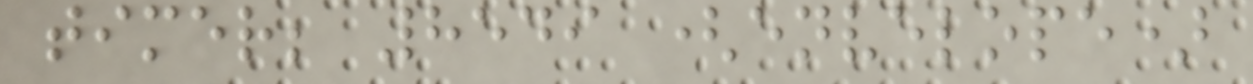timer; 8549 (envelope)
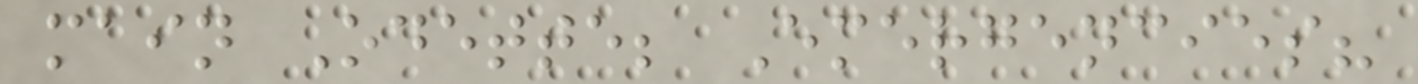main Odette; Emergencies?
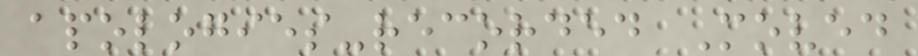apologies-recorded Moved
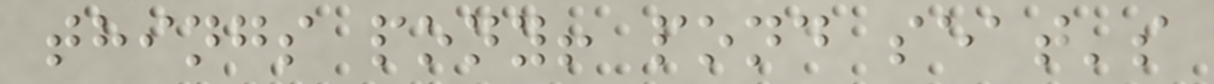things pony! pond seat's
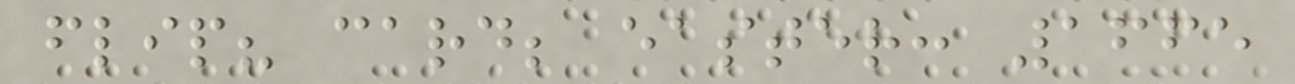flip? card; easter: 1665
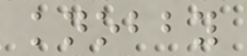knobby
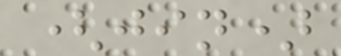(jin)
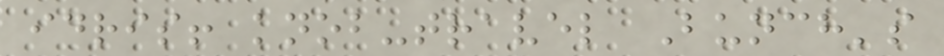idris! knob-travel Bunch's
